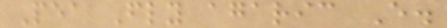Pea Fly agaric E.
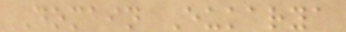Domain Eukarya
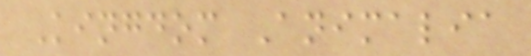Kingdom Animalia
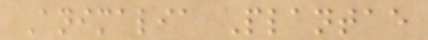Animalia Plantae
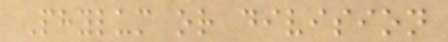Phylum or division
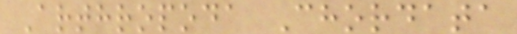Arthropoda Chordata
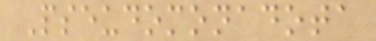Pseudomonadota
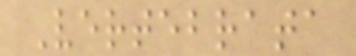Vertebrata
